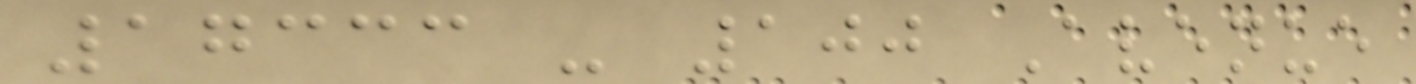17333 - 100 Avenue
